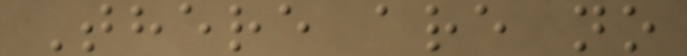There are no
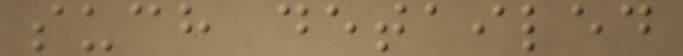such detailed
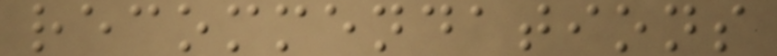recommendations
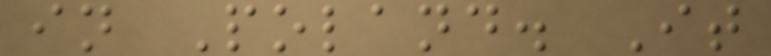in Poland. It
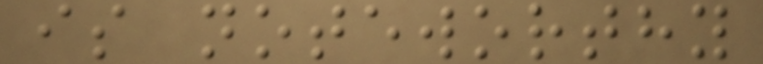is noteworthy
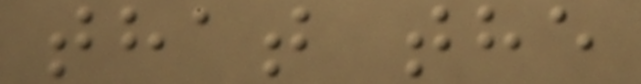that the
